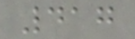417
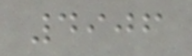4906
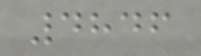4846
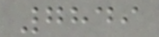7849
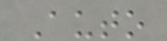Auto
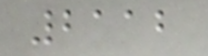2112
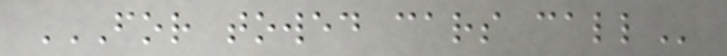FOR TOWED CARS CALL
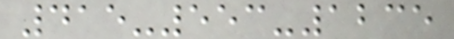415-553-1235
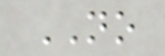NO
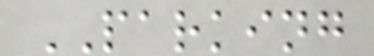PARKING
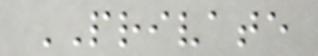PRIVATE
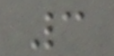3
